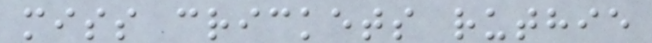miss crickets ruthie
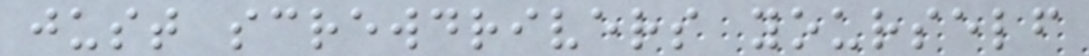just screwdrivers yourself
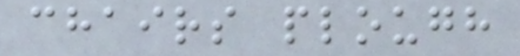chairs plough
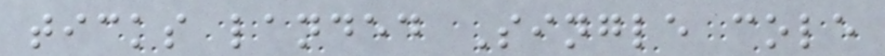ticks landed Single cole
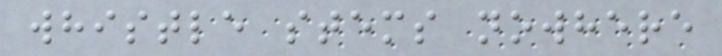whistle stems nowhere
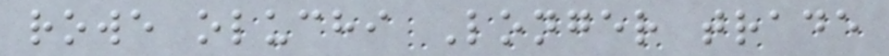rowe oluchi Longer trade
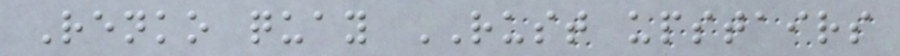Renko quay RUST upstairs
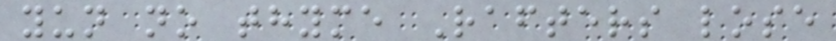yun no thyme Rafters lose
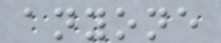anyone
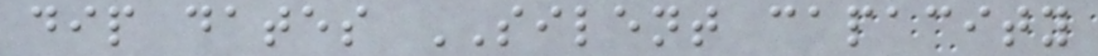dip dates SILENT capacity
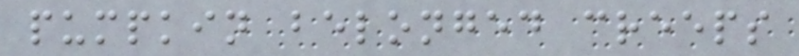pumpkin belonged creeps
